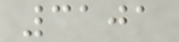3101
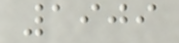1909
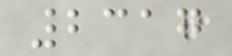2317
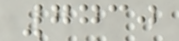7730
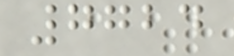7724
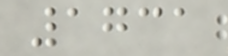1731
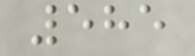585
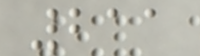211
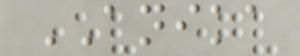ANIKA
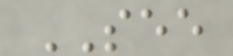SEE
